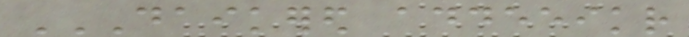DAIKERED ADDEEIKR
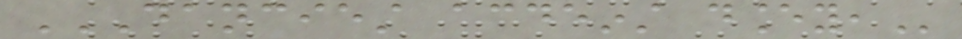DANCIEST ACDEINST DANCEY,
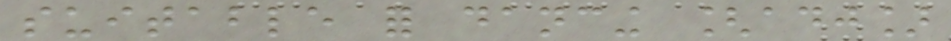suitable for dancing [adj]
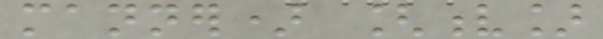manner) [v]
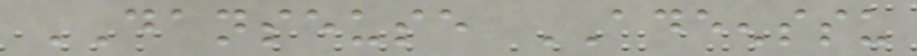DANSEUSE ADEENSSU
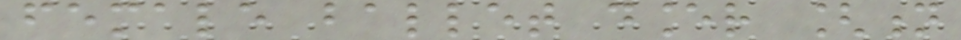female ballet dancer [n
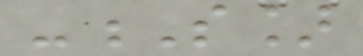-S]
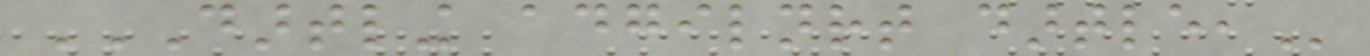DARTLING ADGILNRT DARTLE,
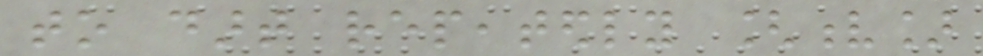to dart repeatedly [v]
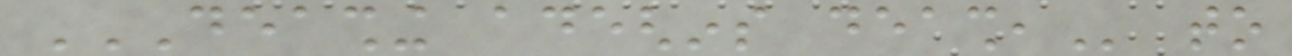DEASHING ADEGHINS DEASH, to
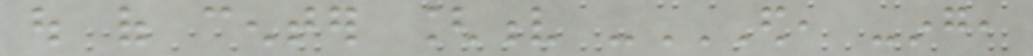out of center [v -ED, -ING,
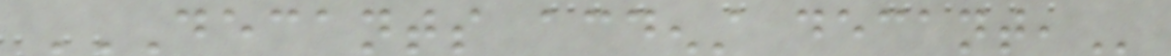DECANTS ACDENST DECANT,
